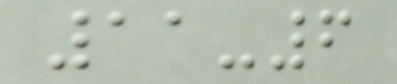11-6
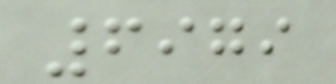6979
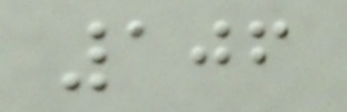106
